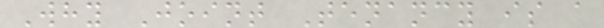Why Joint Tenancy is a
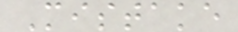Mistake
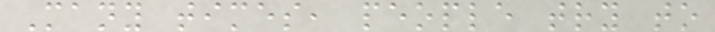Many times, people try to
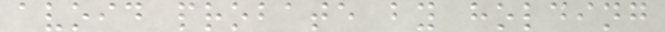avoid probate by holding
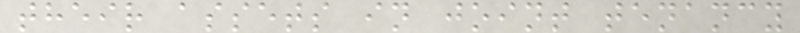their assets in joint tenancy
